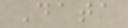Data
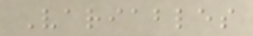Variables
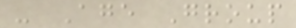- Age Group
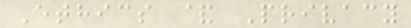Ethics & Privacy
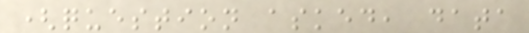(question asked, data
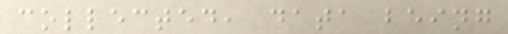collected, data being
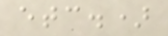etc.)
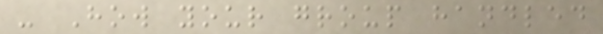- How your group handled
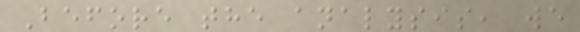Before the analysis, we
